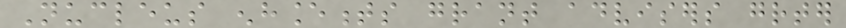Nucleus enhancements grant advisers greater
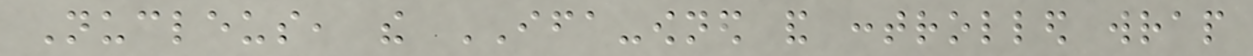Nucleus, the IFA-owned and controlled wrap
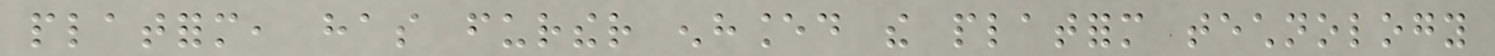platform, has further enhanced the platform technology
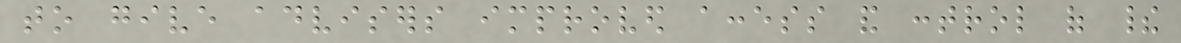to give advisers improved access and control of their
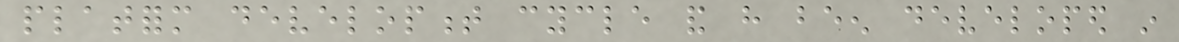platform development cycle and have been developed in
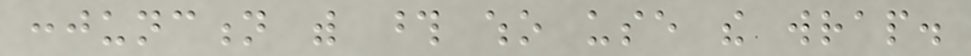conjunction with those who use the wrap.
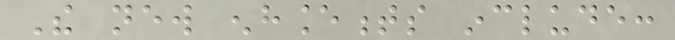The new enhancements include:
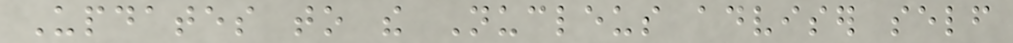Updates to the Nucleus adviser self
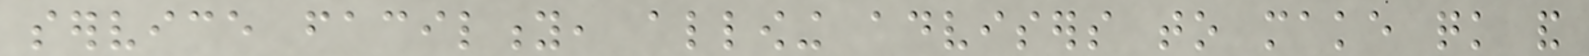service facility, allowing advisers to make quick and
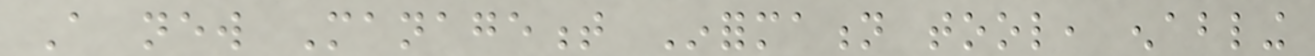A new Management Information tool, enabling
